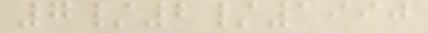7/2/1990
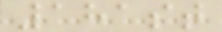181st
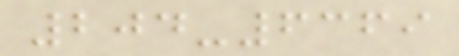204-6369
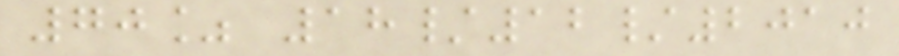70% 18/12/2010
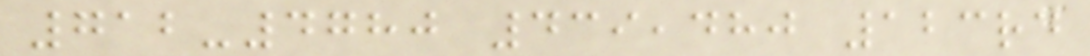712-4780 439,480 123rd
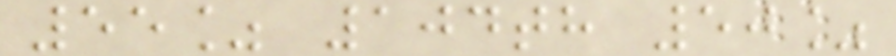55% 104th 50%
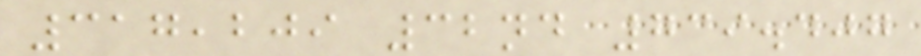317,209 32nd 739.407
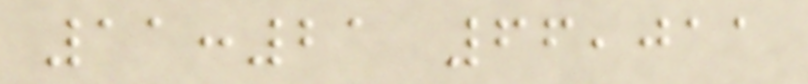11:21 66,011
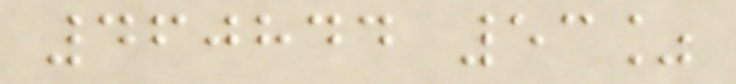460844 53%
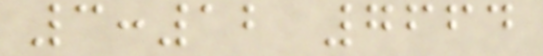3:12 7664
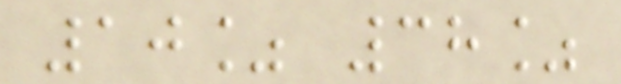10% 38%
